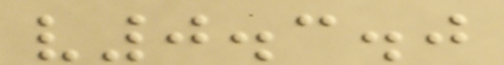v0.3.0
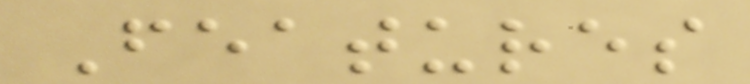Features
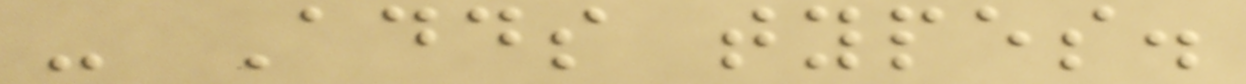- Adds types.
